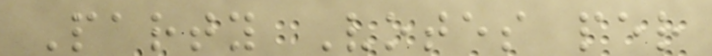Party Votes per
